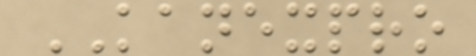KANEXPRO
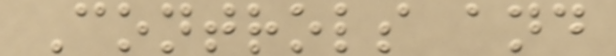Controls and
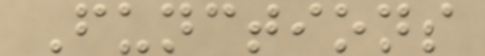Functions
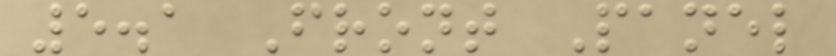5.1 Front Panel
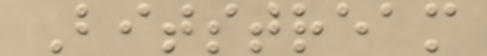Bitstream
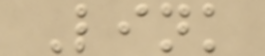Link
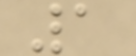1
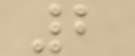2
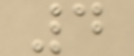4
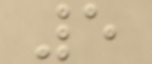5
